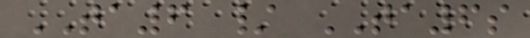TA6 / TA6s
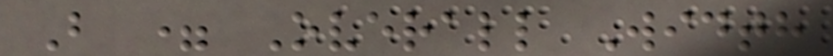B = Overall Width
